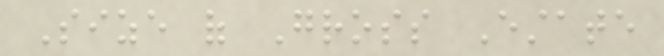Size of Gross Estate
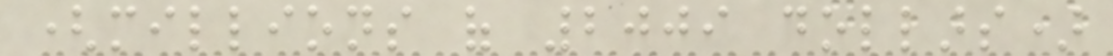(millions of 2009 dollars)
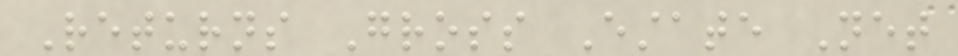Returns Gross Estate Net
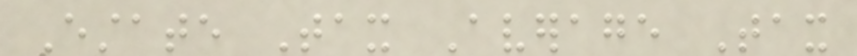Estate Tax Average Tax
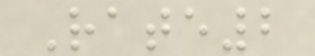Rate2
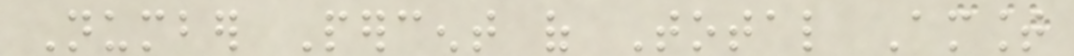Number Percent of Total Amount
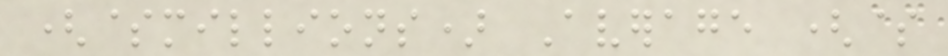($millions) Average ($
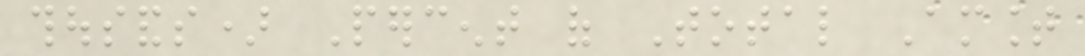thousands) Percent of Total Amount
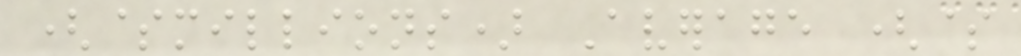($millions) Average ($
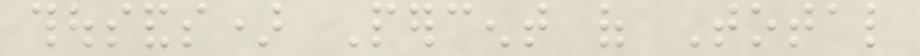thousands) Percent of Total
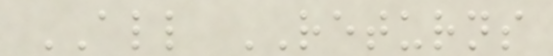ALL RETURNS
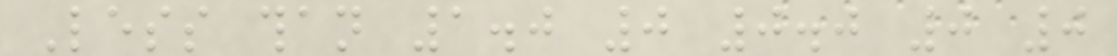Less than 1.0 0 0.0 0 0
